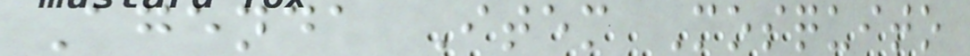Agenda Item Mosquito
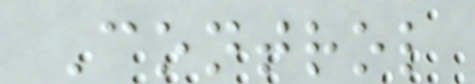Control
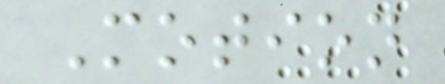Motion
